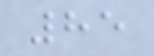85
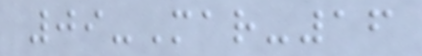09-Mar-16
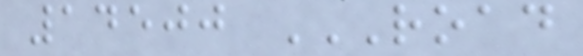14500 ROAD
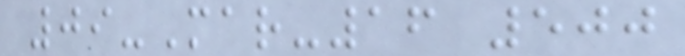09-Mar-16 500
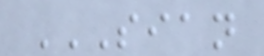SIAN
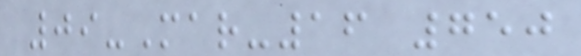09-Mar-16 750
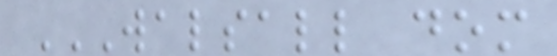WALSALL DOM
